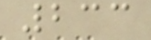233
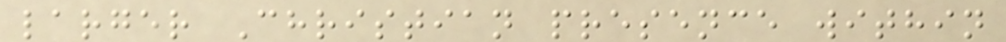larger Christian presence within
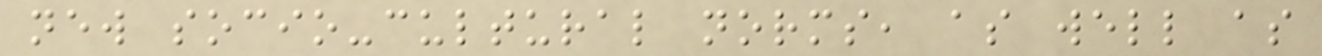new socio-cultural norms, as well as
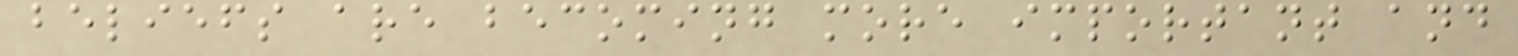beliefs are becoming more important and
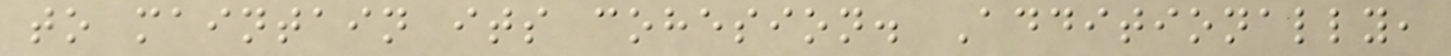to maintain its cohesion. Additionally,
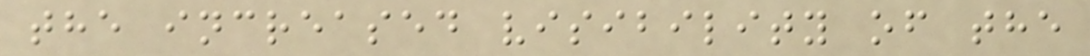the increased visibility of the
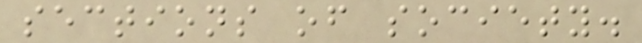sections of society.
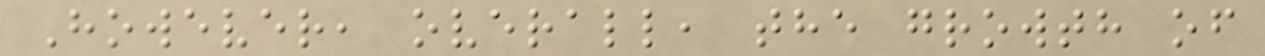However, overall, the growth of
